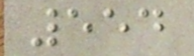554
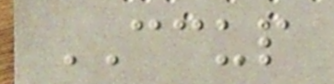CCUP
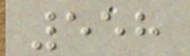558
